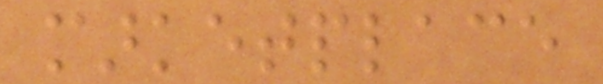marketplace
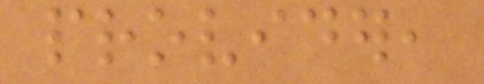provider,
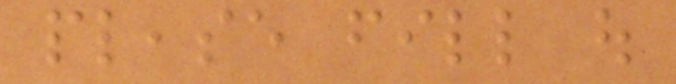please fill out
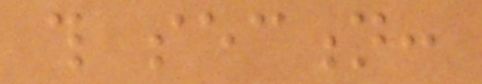this section:
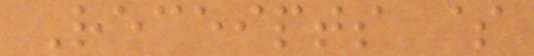Receipts $
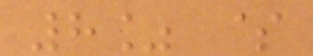8% $
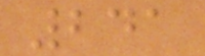241
